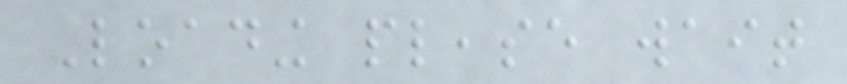Loading please wait
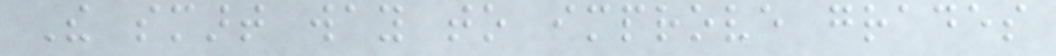The smart way to improve grades
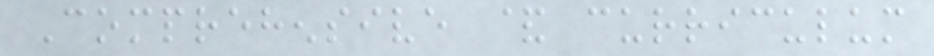Comprehensive & curriculum
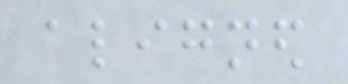aligned
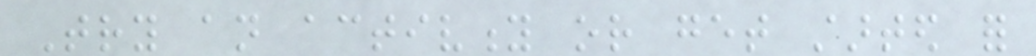Try an activity or get started for
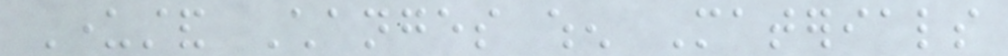Understand Changes when Materials
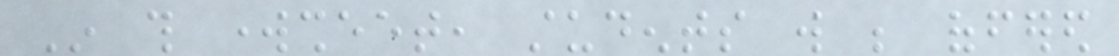In this worksheet, students will be offered
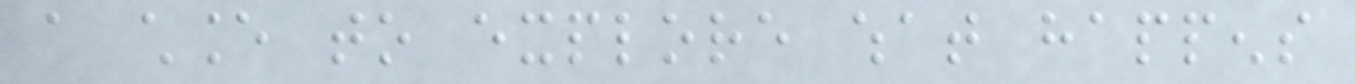a chance to explore what happens
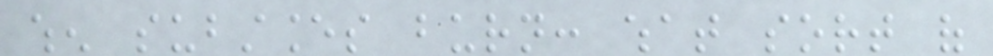when substances burn: what sort of
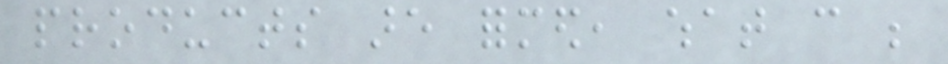products are formed, what can be
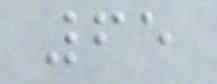65
